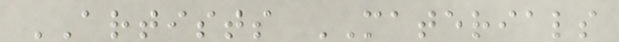ARTISTS MATERIALS
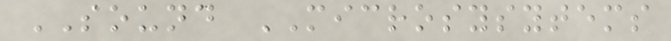SOUND MICROSYSYTEMS
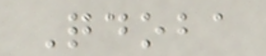Qdoba
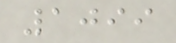1099
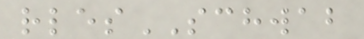rlesSCHWAB
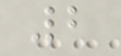2
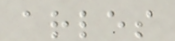arles
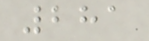281
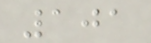101
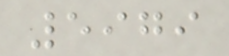5979
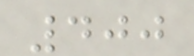400
